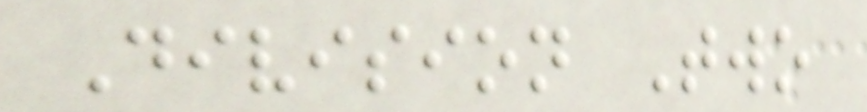Division Two
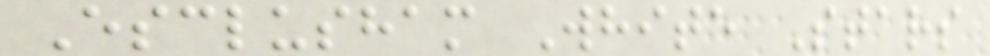Esclusham White Stars
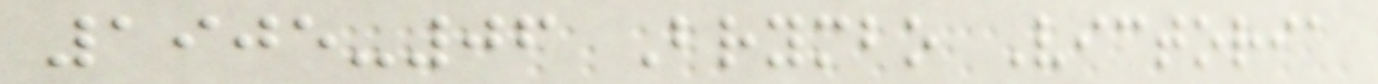1905-06 Brymbo Victoria
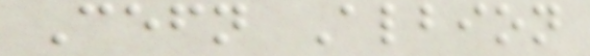Cefn Albion
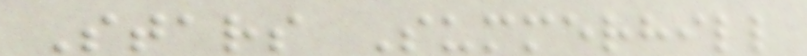Stars Summerhill
